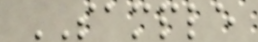SAMPLE
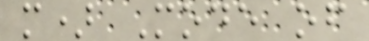m) Mode of
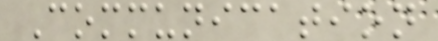Communication
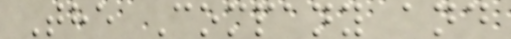The Company and
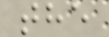the
